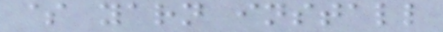$ yarn install
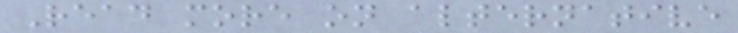Read more on alternative
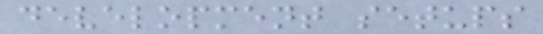development setups
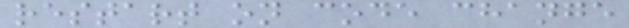restart on code change
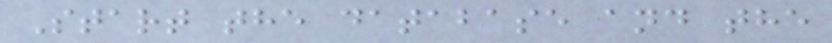Start the database and the
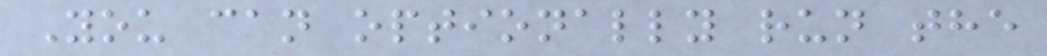You can optionally run the
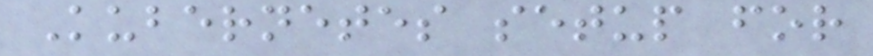Kubernetes setup for
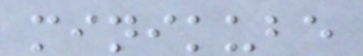minikube
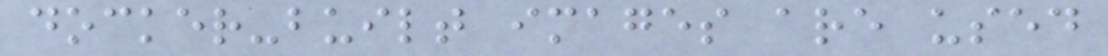docker-built images are used
